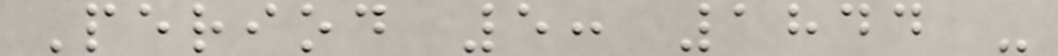Period 5: 1844 -
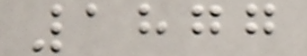1877
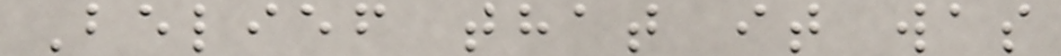Belief that it was
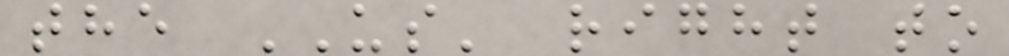the US' right to
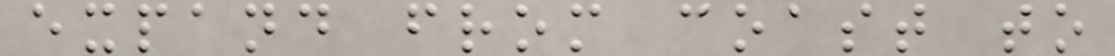expand from coast to
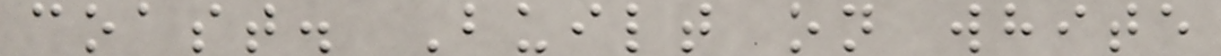coast. Built on white
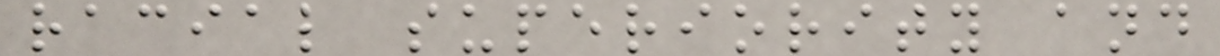racial superiority and
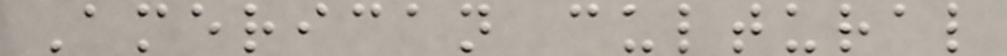American cultural
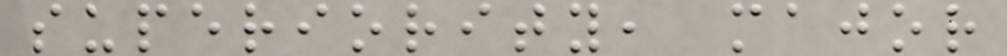superiority, major
